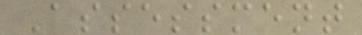Assessment
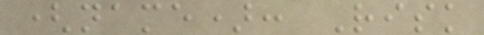(name): Risk
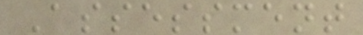Assessment
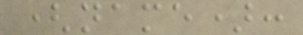(name):
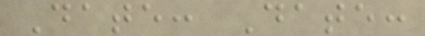Date: Date:
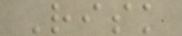Risk
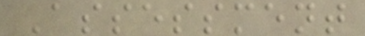Assessment
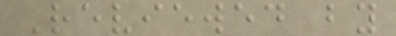Reviewed by
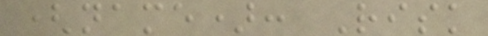(name): Risk
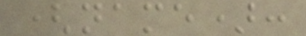(name):
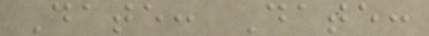Date: Date:
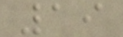19
